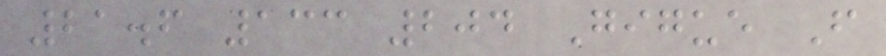21.6 133 204 Gigue F
